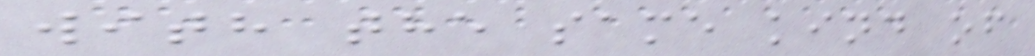with the same kind of
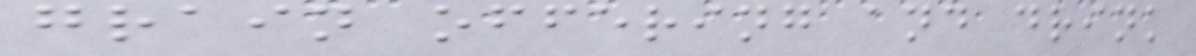grain offering and drink
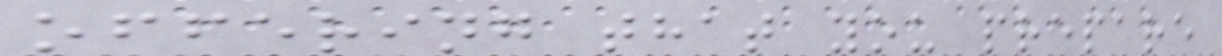offering that you prepare
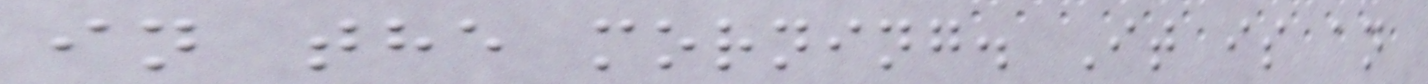in the morning. It is an
